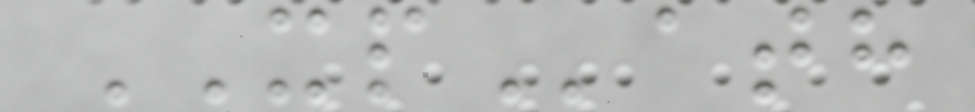XPath
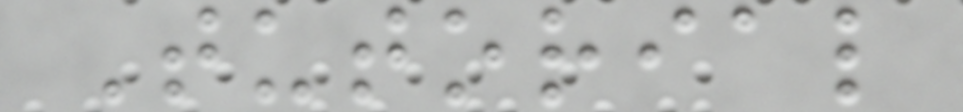Tutorial
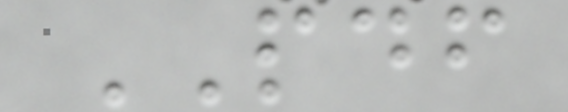PDF
